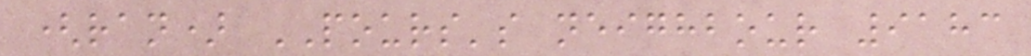(ran) POURS's neighbour 9183
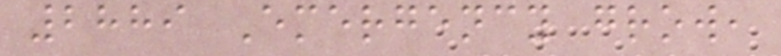2889 Emergency grow,
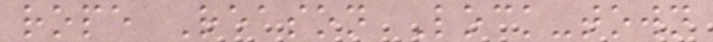rope Reason Lock-town
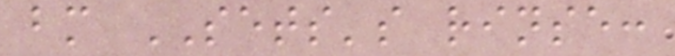bm SETS's rinse:
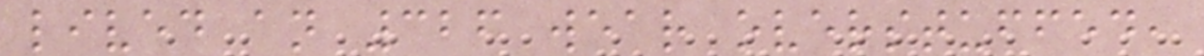lived an 326 wear overstuffed,
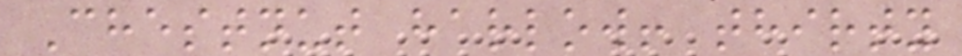Chestnut harlow! thirty
